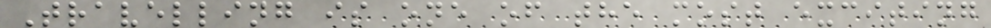Travelling is one of the most exciting
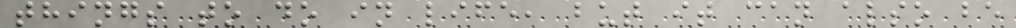things to do in life, but it can also be
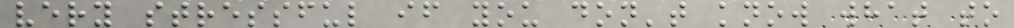very stressful if you don't know what to
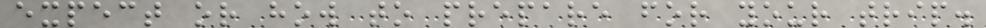expect or how to prepare for your trip.
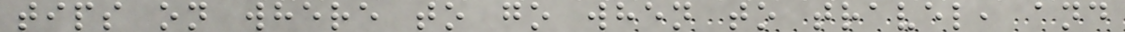tips on where to go when to travel, and
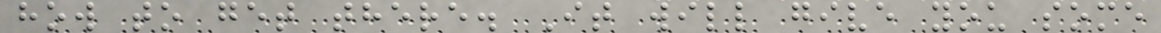how to get there. It will give you some
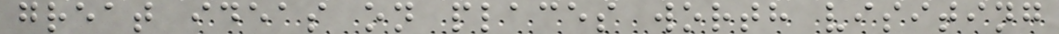great ideas on places worth visiting
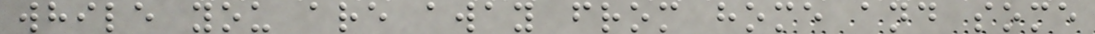while you are away from home and some
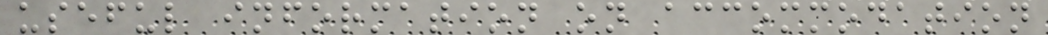useful information on accommodation
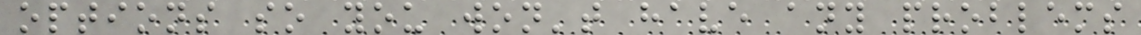options so you won't have any problems
